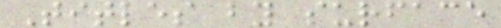Titles by surface
